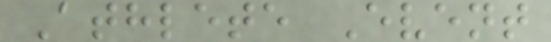Athlete Event
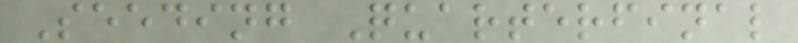Seeding Quarterfinal
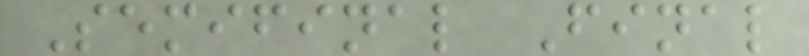Semifinal Final
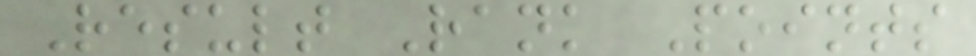Result Rank Points
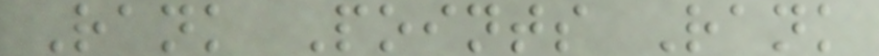Rank Points Rank
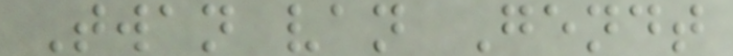Twan van Gendt
